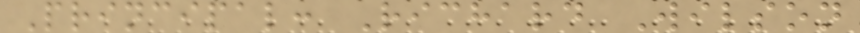Principal: Richard Wilson
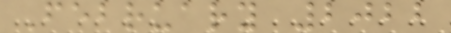February 2022
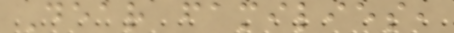Dear families,
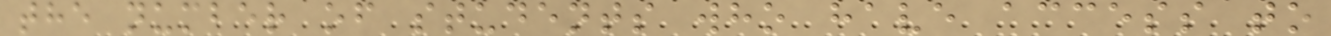the number of students who have access to
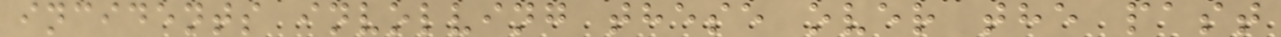incidents involving these over the past
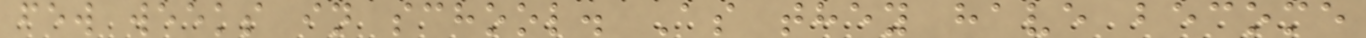few weeks in school. As they have become
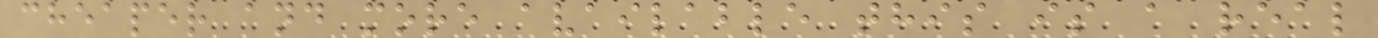cheaper and more available this is a real
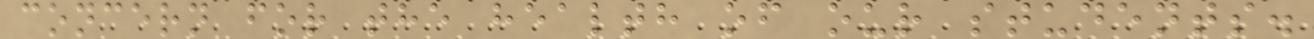concern for the health of our students.
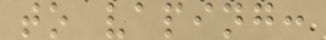to vaping:
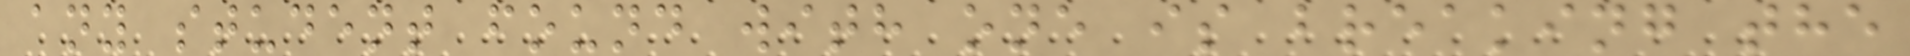any student found with one is breaking the
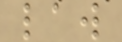law
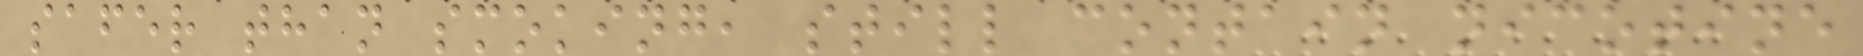safer than smoking, still contain nicotine
